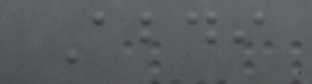Abdi
